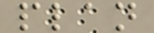plan
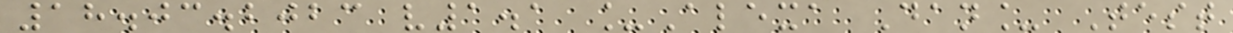18.03.2023 v1.1 _Alexa Dan_ Test
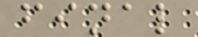final
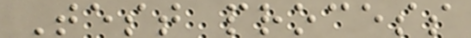Test process
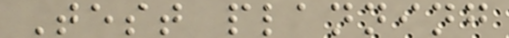Test planning
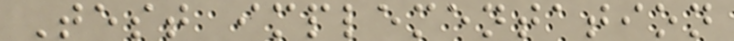Test implementation
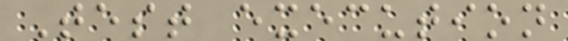Test execution
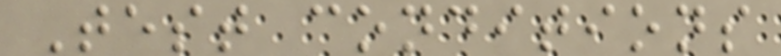Test conditions
